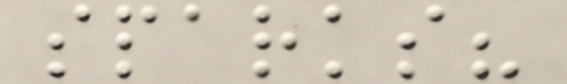sparks?
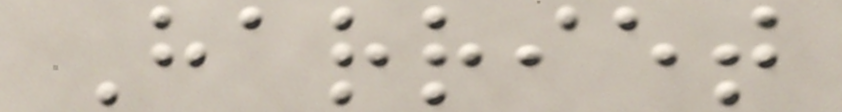Harriet
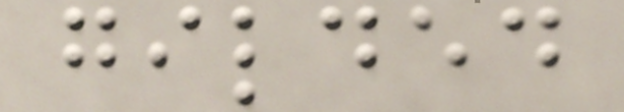gilded
